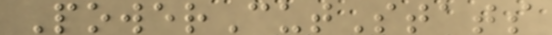PowerCutStats
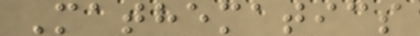Mathematics
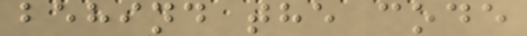behind the code
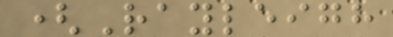(Rayleigh
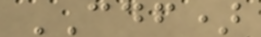CDF)
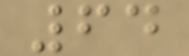64
